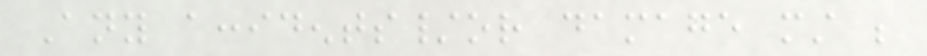Any accidents/or damage must be
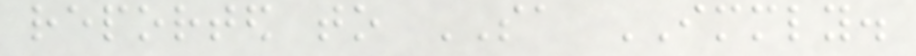reported to SA IMMEDIATELY.
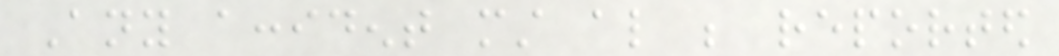Any accident must also be reported
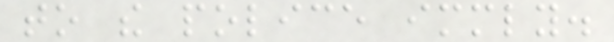to the police immediately.
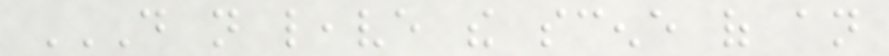DO NOT LEAVE THE SCENE OF AN
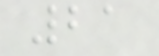21
